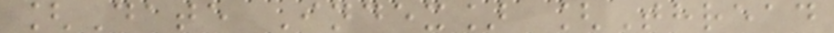[Date Index] [Thread
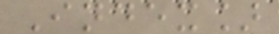Index]
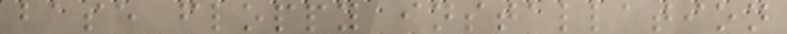base floppy installation
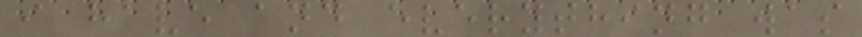i have and everything was
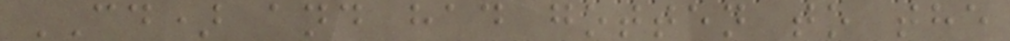CD) and had gotten to the
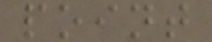point
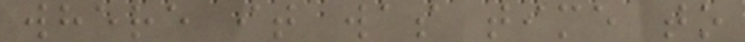where it was time to
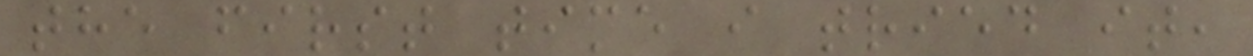the first time i tried it,
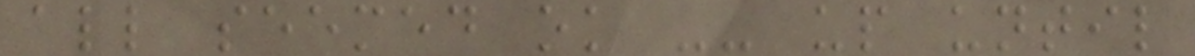all seemed ok -- up until
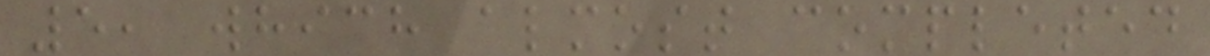5, which almost completed
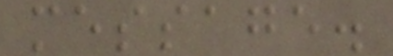message.
